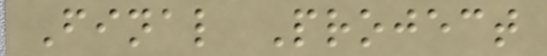Final Project
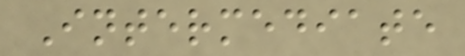Intermediate
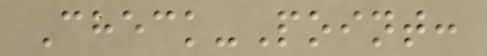Check-Point:
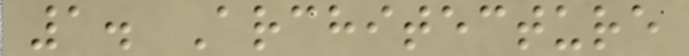1. Architecture
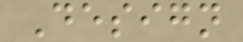Design
